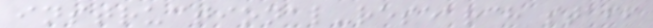instructional-research staff
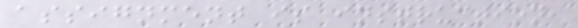assignment is instruction,
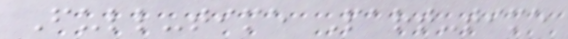Full-time Part-time
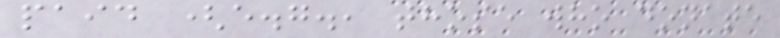paid (e.g., those who donate
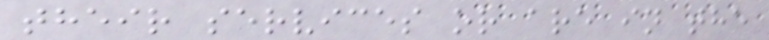their services or are in the
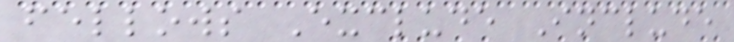fellows Exclude Include
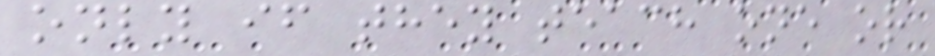only if they teach one or
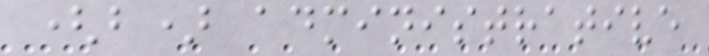(b) administrative
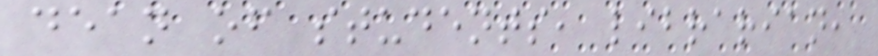dean of students, librarian,
